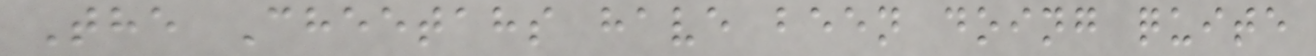The Cheetahs have been doing quite
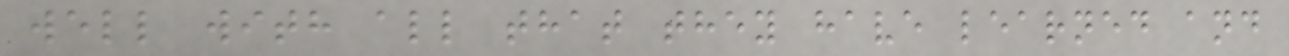well with all that they have learned and
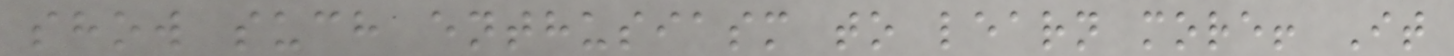show such enthusiasm to learn more! It
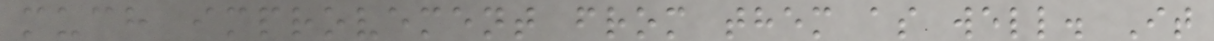much improvement from them as well. It
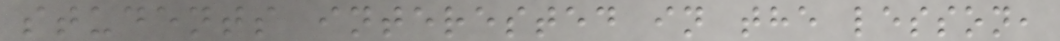students interested in the lesson,
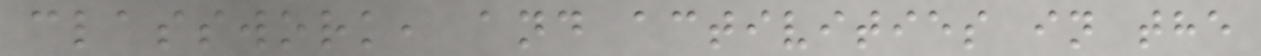classwork, and activities in the
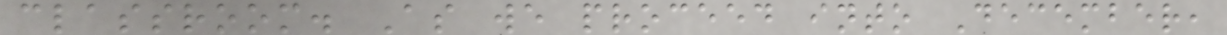classroom. As we proceed into December,
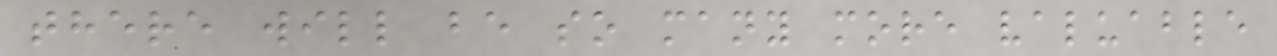there will be so many more valuable
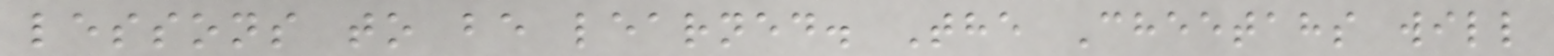lessons to be learned. The Cheetahs will
